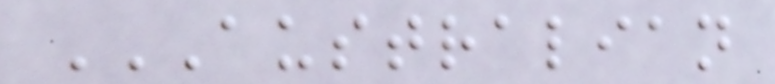AUSTRALIAN
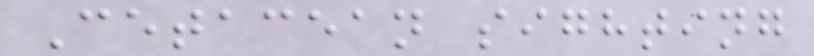Cetacean sighting
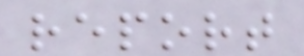report
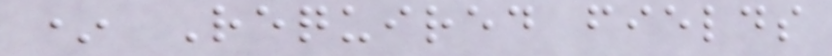* Required fields
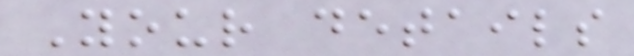Your details
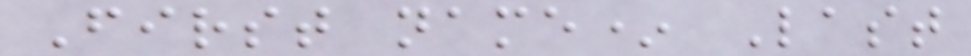First name* Last
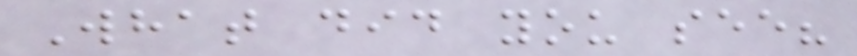What did you see?
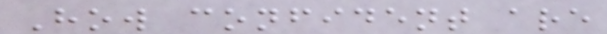How confident are
